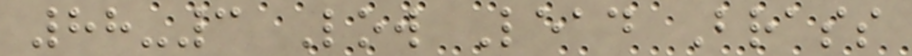88-3 Low Lead Brass
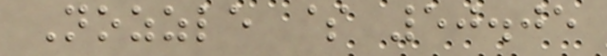Nozzle $ 50.05
